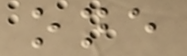one
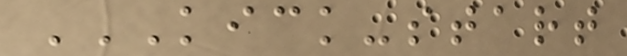KICK-START
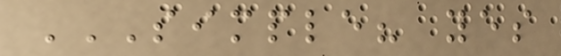SIMPLE? YES
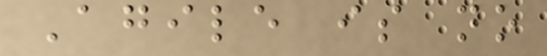Agile is no
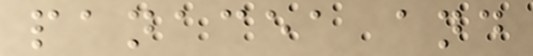panacea and
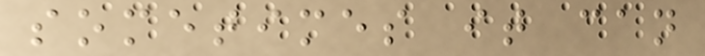sometimes it can
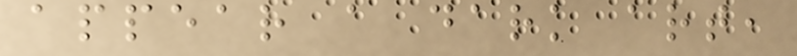appear a dark art,
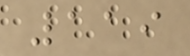119
